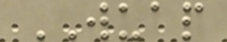WUAP
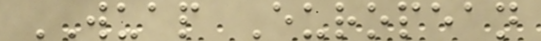WUAP European
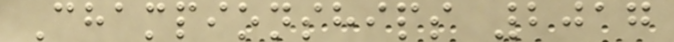Championships 2017
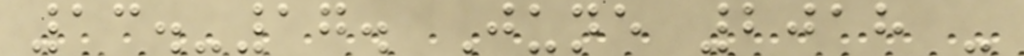13.-17. June 2018 -
